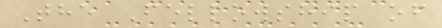The Fellowship of
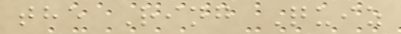the Ring Quiz
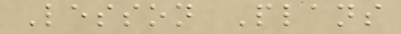Lesson Plans
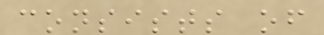consists of
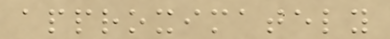approximately
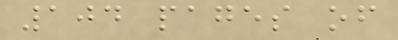104 pages of
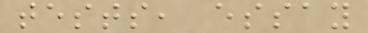tests, essay
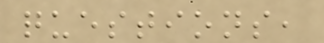questions,
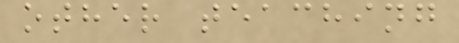other teaching
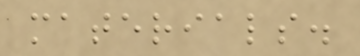materials.
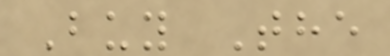Buy The
